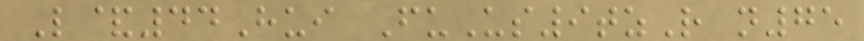L&44Hui FuUs9tzR n75
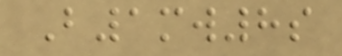B1mw8s
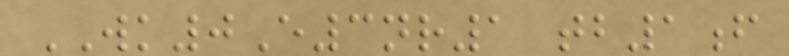WK0E3nr1 tb1f
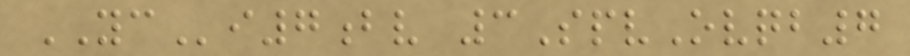YCi7bv 3SpvOvqb7
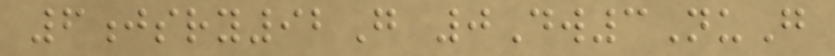6jsry92G 0Dw3NuG
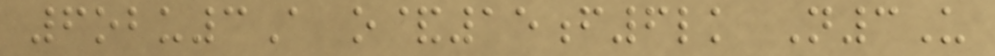6obu3A o&15f6lk N3U
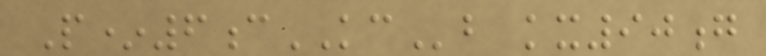P*6cKCb kx90g
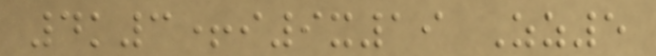4k3+i9x19 Zz5
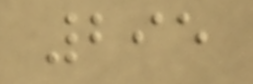295
